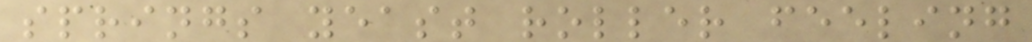springs yeast roller feeling
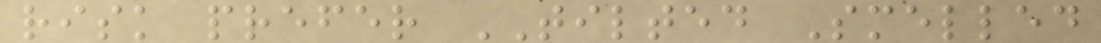risk prefer TILTED Smelled
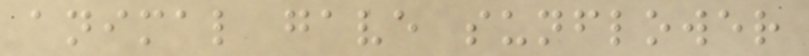animal gave sunflower
